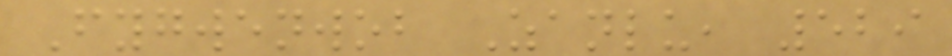Fygwenwob Zanlu, 529
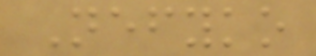Nefyko
